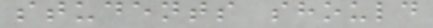students should
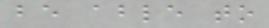be able to
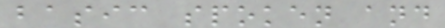basic spoken and
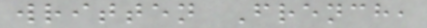written French,
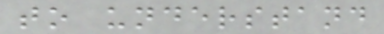to understand
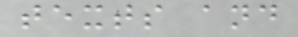texts and
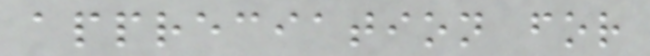appreciation for
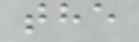the
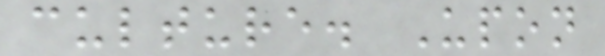culture. Upon
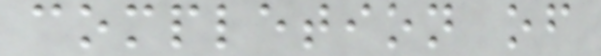completion of
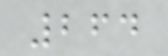264
